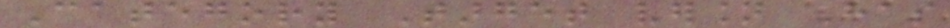Category Target version Has
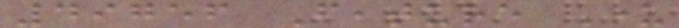49756 Feature Under
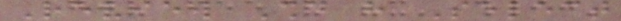Review Should have Select
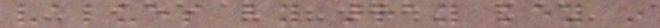values by array key in
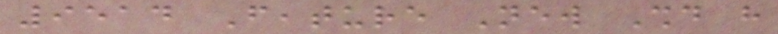9514 Feature New Should have
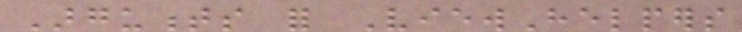Arguments for ViewHelpers
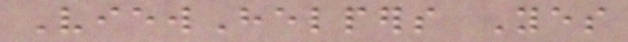ViewHelpers Yes
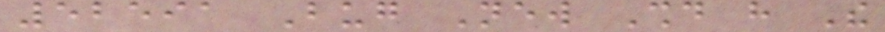52591 Bug New Should have The
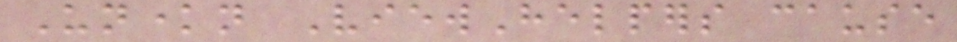Unknown ViewHelpers cause
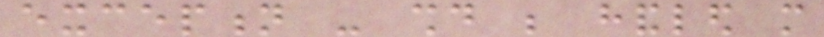exception - should be handled more
